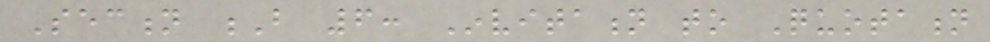Section B 6: Invitation to Quotation
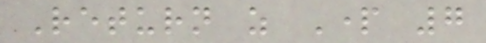Return as Part 7
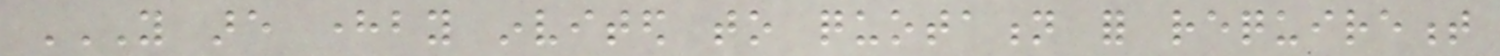YOU ARE HEREBY INVITED TO QUOTATION FOR REQUIREMENT
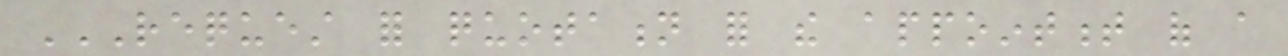REQUEST FOR QUOTATION FOR THE APPOINTMENT OF A
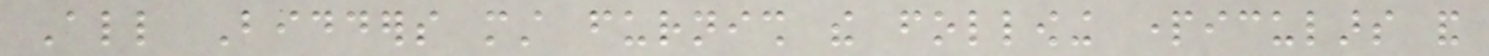All Bidders must furnish the following particulars and
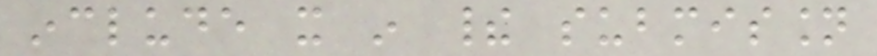include it in their submission
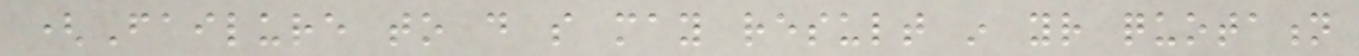(Failure to do so may result in your quotation
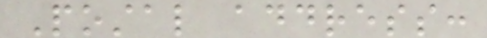Postal address:
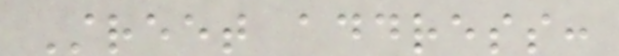Street address:
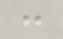:
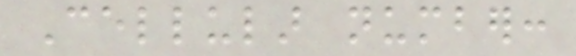Cellular number:
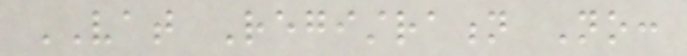VAT Registration No:
